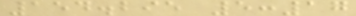154.295 5:17
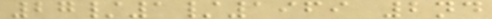27/1/1969 2nd
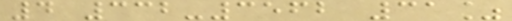4 332-3562 31%
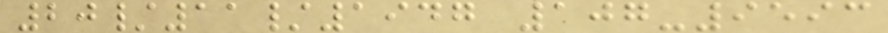20/11/1947 107-9593
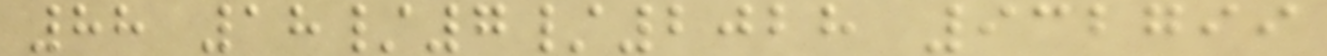88 18/7/2028 932799
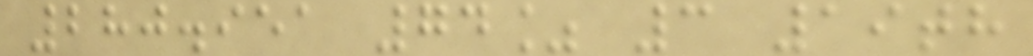280.951 74% 3 19th
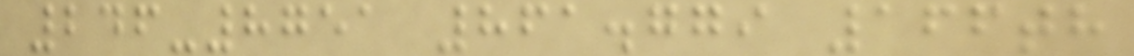246-8751 861.779 166th
